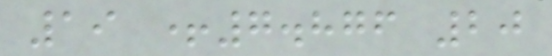19 +7.876 20
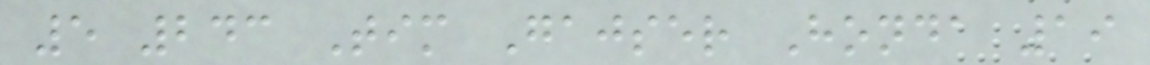5 243 Tim Gajser Honda 19
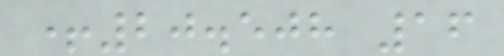+20.508 16
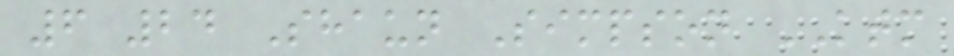6 24 Shaun Simpson KTM
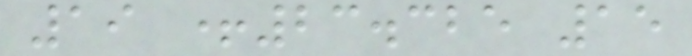19 +23.325 15
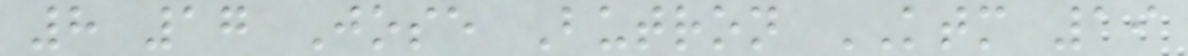8 17 Jose Butron KTM 19
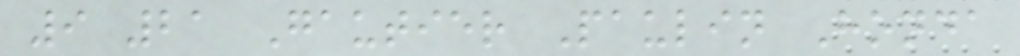9 21 Gautier Paulin Honda
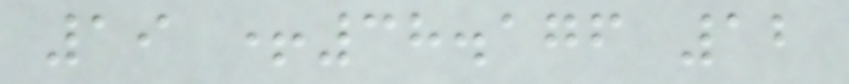19 +38.176 12
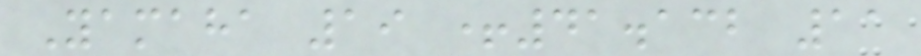Yamaha 19 +41.132 11
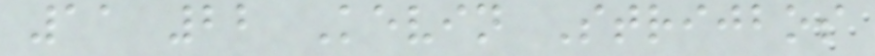11 22 Kevin Strijbos
